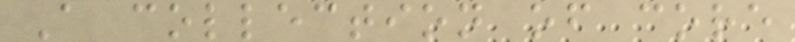A collection of core
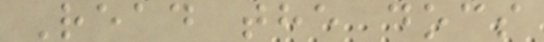Read the docs
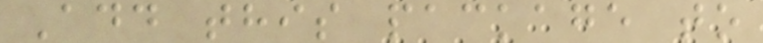Add this package to
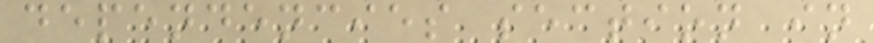dependencies section in
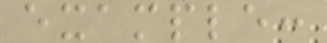example:
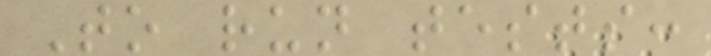To run tests:
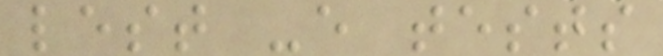lest -e tests
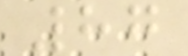87
